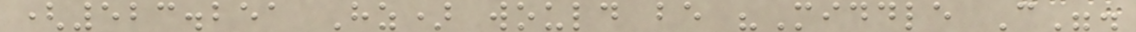(523.251 Hz) would be "Middle C".
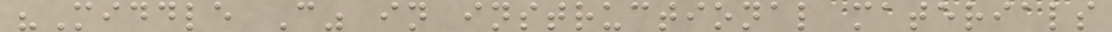"Middle C" in instructional materials
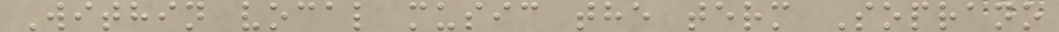Within vocal music the term Soprano
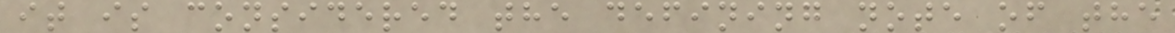it is considered the defining note of the
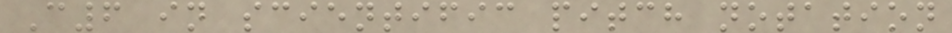C6 in scientific pitch notation
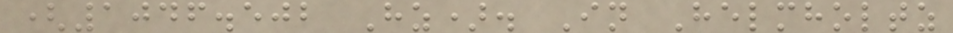(1046.502 Hz). In Helmholtz
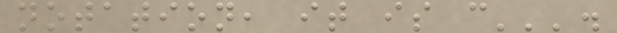notation, it is c'''.
